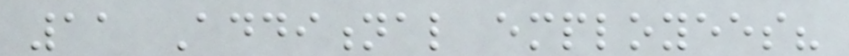11 Additional employees?
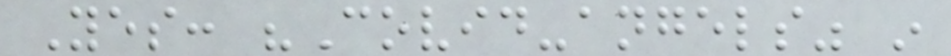Yes: "Covid-angels" in
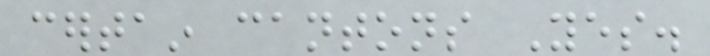certain cantons Yes.
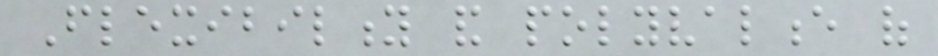Flexibility and polyvalence of
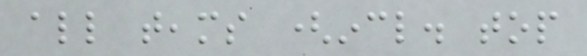all teams (incl. top
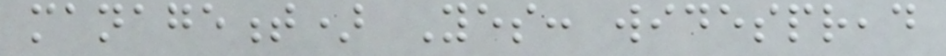management) Yes: widespread
